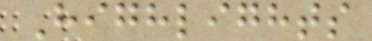Highlights
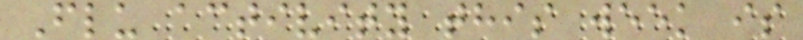Flu activity this week is
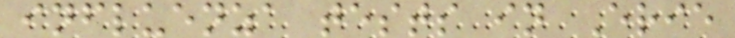influenza tests in Erie
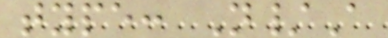type: N/A
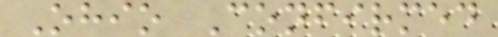Ohio Confirmed
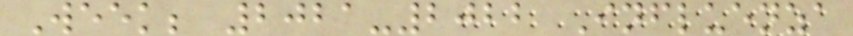Week; 2021-2022 Influenza
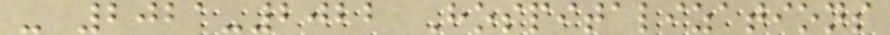- 2021-2022 Hospitalizations
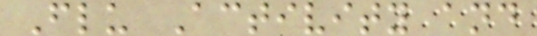Flu Activity and
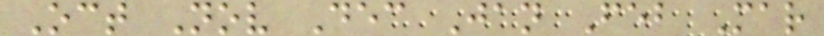Oct Nov Dec Jan Feb Mar
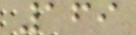169
